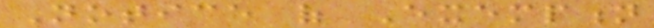Notice of Exemption
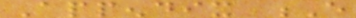Appendix E
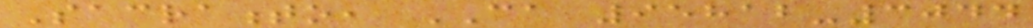Sacramento, CA 95812-3044
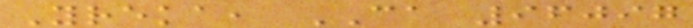Yreka, CA 96097
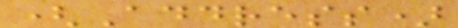(Address)
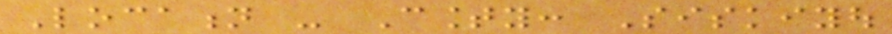Location - County: Siskiyou
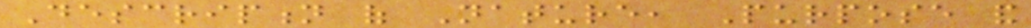Description of Nature, Purpose and
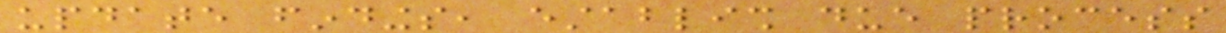update findings, establish due process
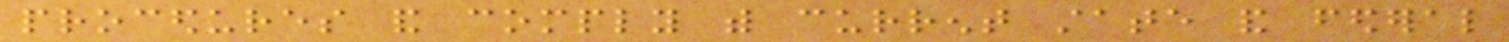procedures and comply with current state and federal
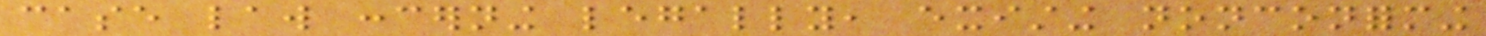case law concerning legally, existing nonconforming
